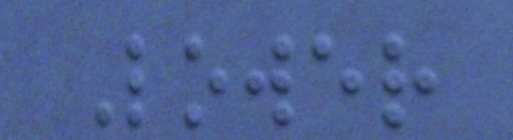Lower
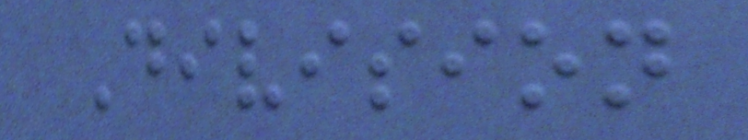Division
